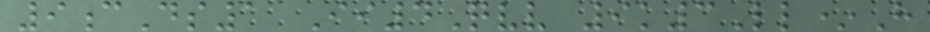9cDs1 Ii4Qvv 9k3Ll*H
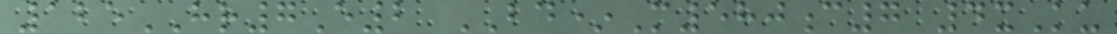125HR7E2 BD*M580c7 4xKu
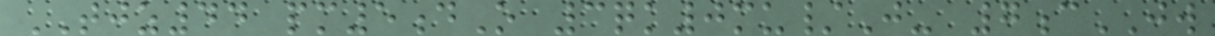TJZ44 pm5dO 3qk0mu/J- 7cJW
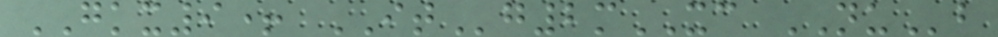GKX9+ ITg2mXC NUb
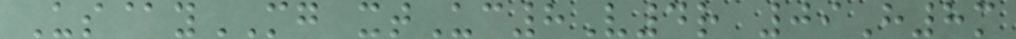Us@yMG xtUc8V4r 09H8m
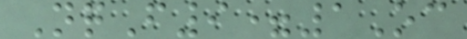NqF9=1Oc
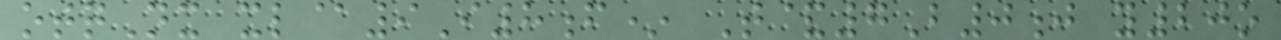otqNx xl@9I8f* T&7B0j y20o
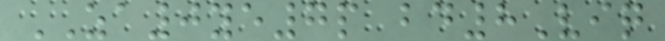ZA0ye7p bd8Viq
